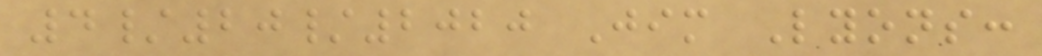4/20/2020 Jim Lyons:
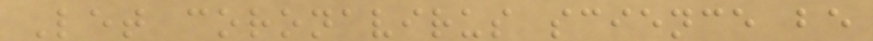Let coronavirus science be
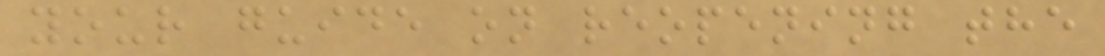your guide on reopening the
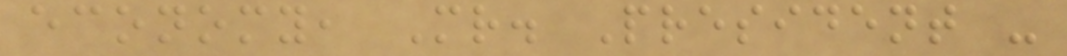economy, Mr. President -
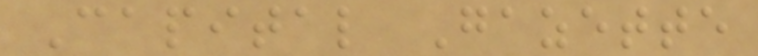Capital Gazette
